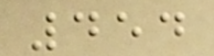454
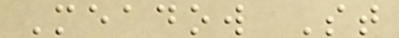Meadow St
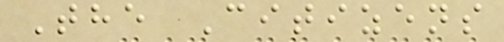The Citizens
